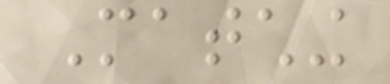Matching
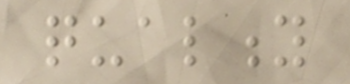quality
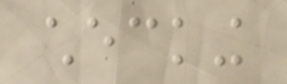checking
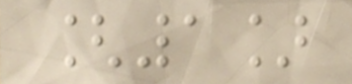[1]
